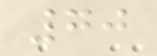70
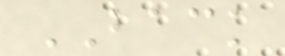BACK
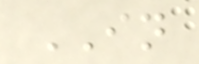IN
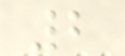2
